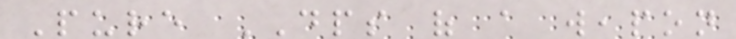Pure DPS of a weapon
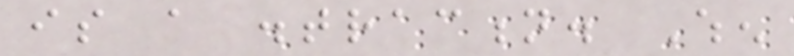is a distraction. When
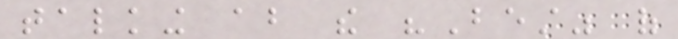talking about the "Best" of
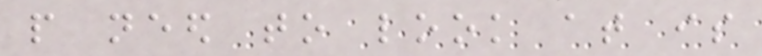people need to look at is
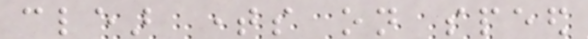clear times on speed
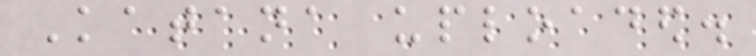Katana uploaded.
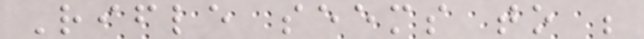Rifle seems to be
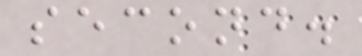second.
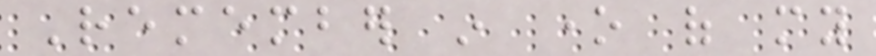Remember in one of my
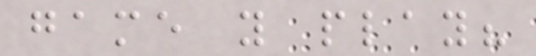game you play?
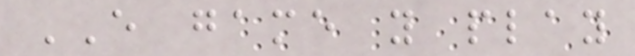EVERY game you play
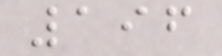196
